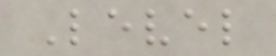Level
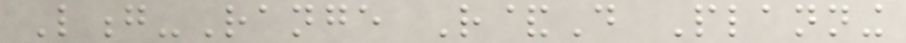Long-Range R&D Planning
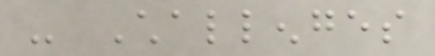- Challenges
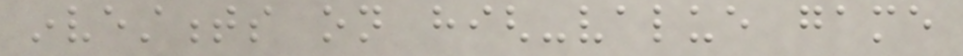investments on high-value game
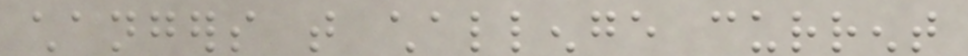changers that challenge current
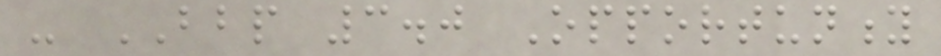- BBP 3.0 Opportunity
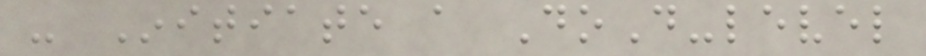- Initiate a DoD-level
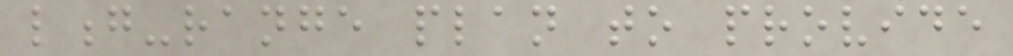long-range plan to provide
